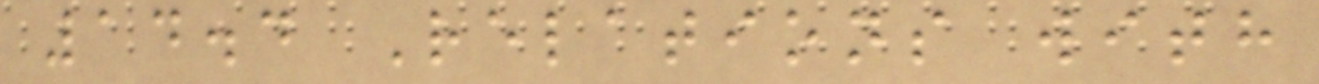14.4 Relations with
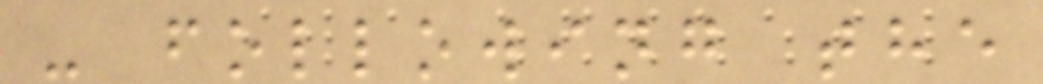- following the
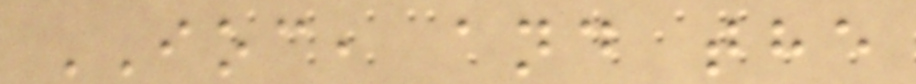IOC, and the
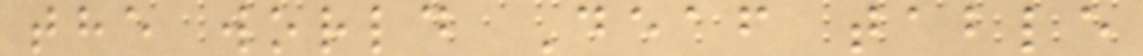the world Deaf table
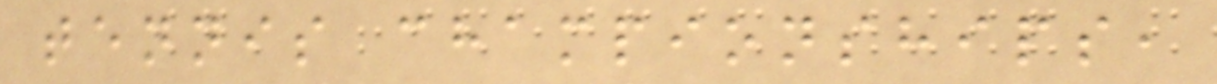tennis championships,
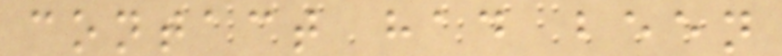contact had been
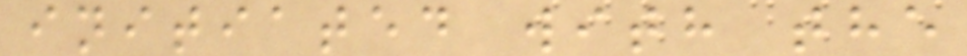initiated with the
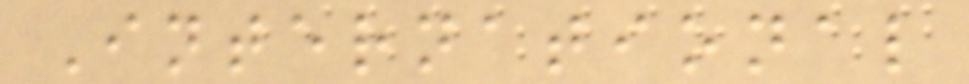International
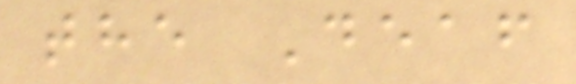the Deaf
